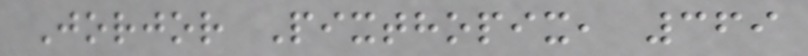Jorjor Pixthopix, 369
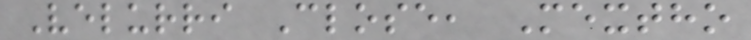Velurri Close, Mextho
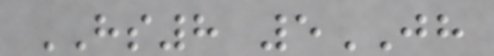HS8 5JH
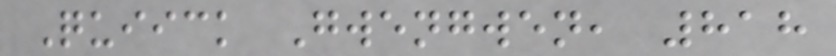Quiick Gwengwen, 818
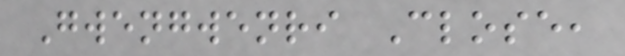Gwengwenri Close,
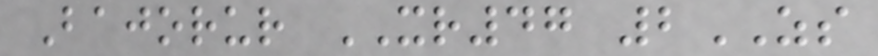Bajorur XR47 2ZS
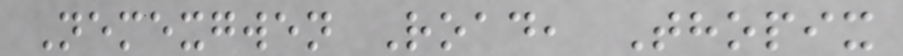Nemexgwen Road, Thopix
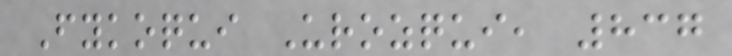Fykoqui Urozqui, 837
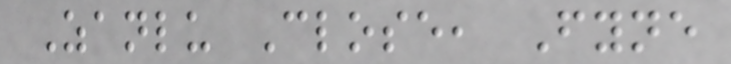Zanlu Close, Fyne
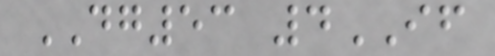DG53 4IF
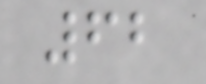62
